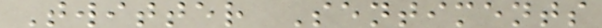Twitter Sentiments
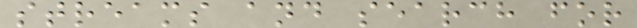streams and search for
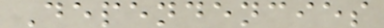Dependencies
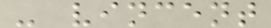- vincent
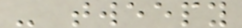- tweepy
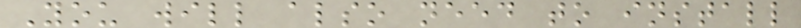You will also need to install
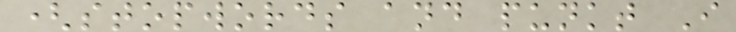(stopwords and punkt I
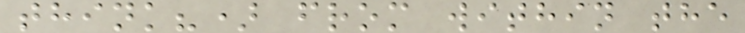think?) from within the
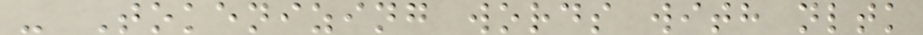- Tokenizing words with nltk
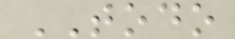TODO
